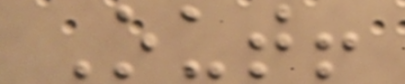Out!
